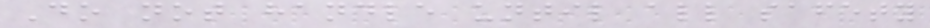Do not handle until all safety
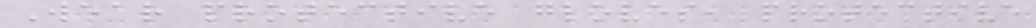Wear protective gloves, protective
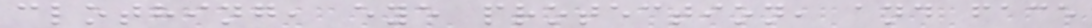clothing, eye protection, and face
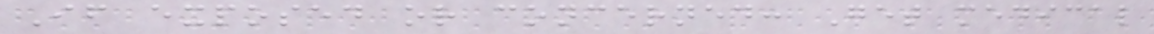If exposed or concerned: Get medical
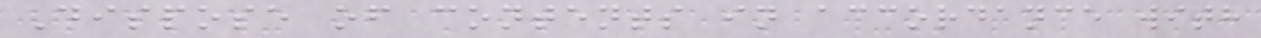Dispose of contents in accordance with
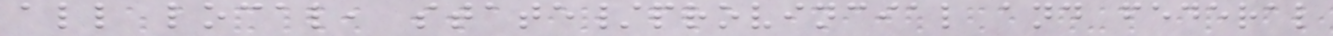all local, state/provincial and federal
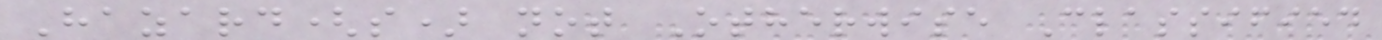Hazard(s) not Otherwise Classified
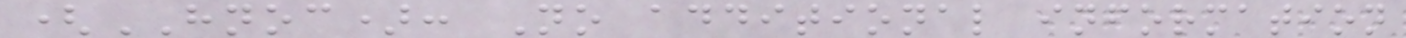(HNOC): No additional information
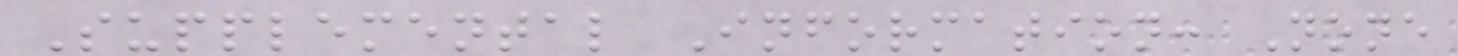Supplemental Information: None
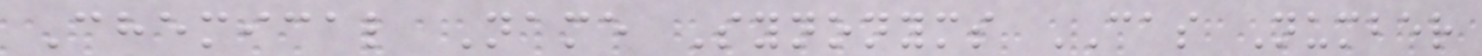Chemical Name Synonyms CAS Number
